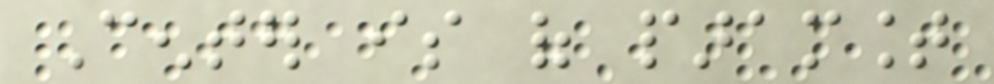Center is of paramount
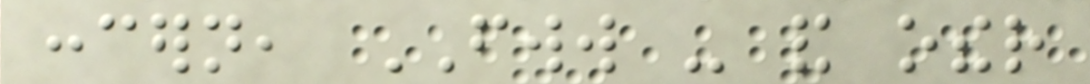concern, FWW - and other
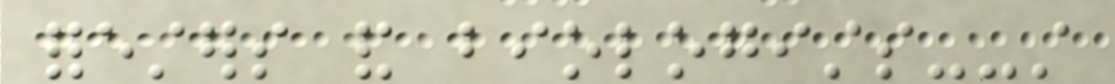foresters and biologists--still
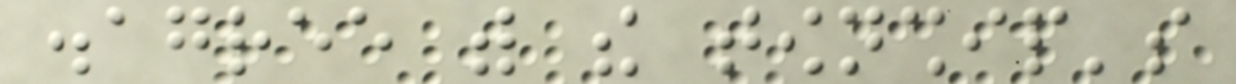disagree with the township's
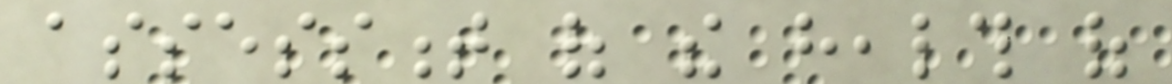assessment of the health of
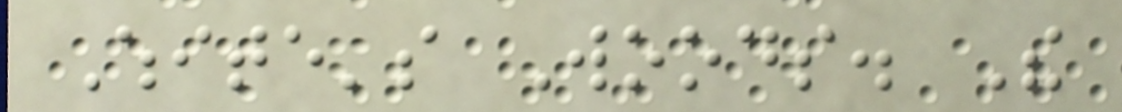White's Woods. The
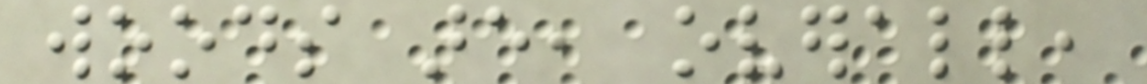woods are, overall,
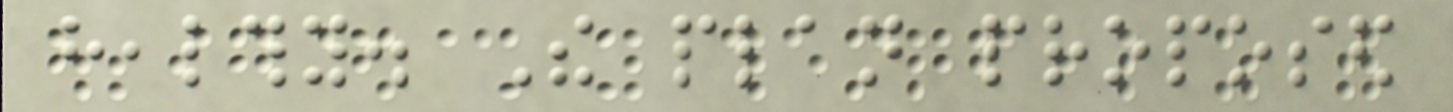healthy. The plan proposed
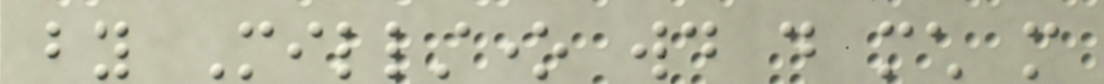by Millstone would do much more
